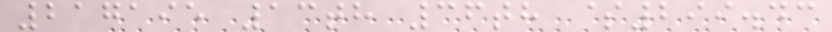217195 13th 36th $299.43
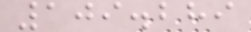109.289
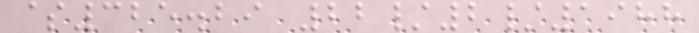$325.29 22/2/1988
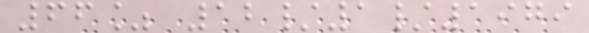66% 12/1/1979
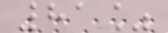81%
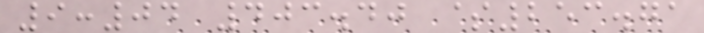9:04 403.40 $253.71
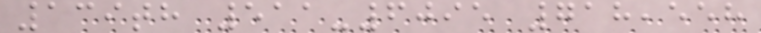139th 511-6095 718,558
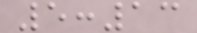5:13
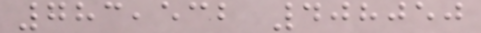783,532 408050
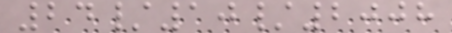24/10/2008
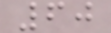60
